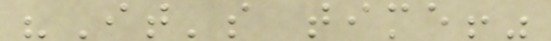"It's time!"
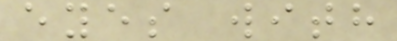eyes with
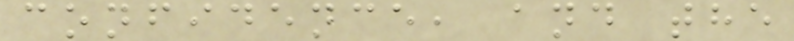confidence, and the
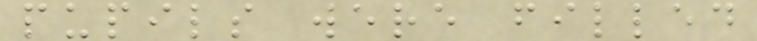pupils were filled
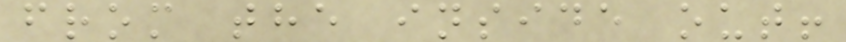from the inside out!
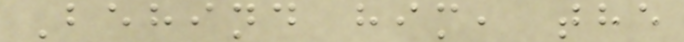Behind him, the
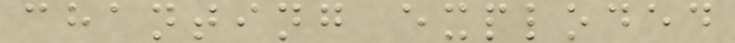chanting exploded
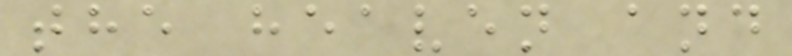the heaven and
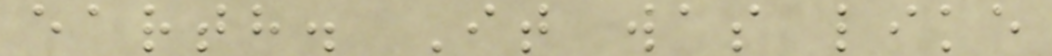earth. It was like
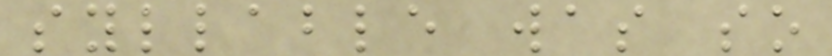syllable was so
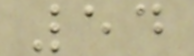54
